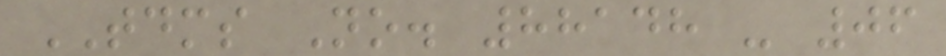TDMS No. 88148 - 06
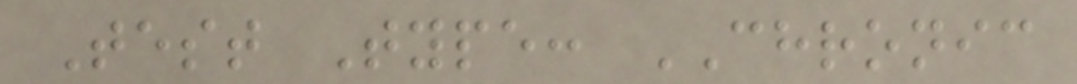Test Type: CHRONIC
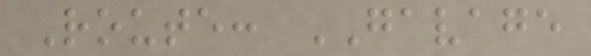Route: GAVAGE
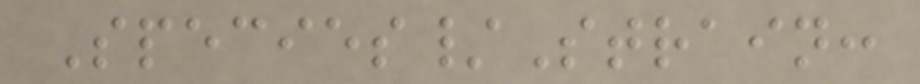Species/Strain:
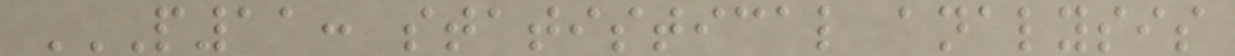P11: STATISTICAL ANALYSIS
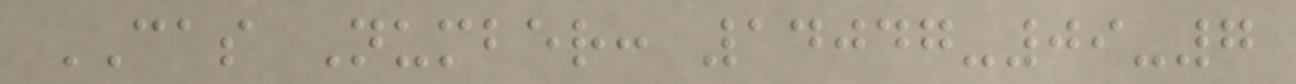CAS Number: 14047-09-7
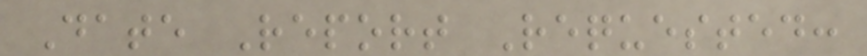Date Report Requested:
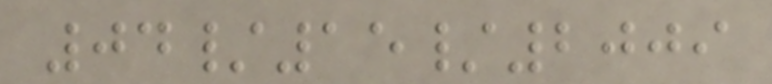04/15/2009
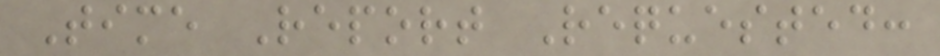Time Report Requested:
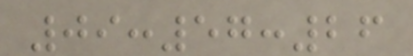09:57:26
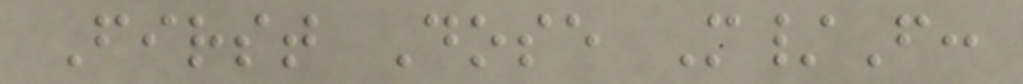First Dose M/F:
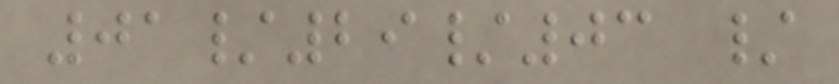01/29/03 /
